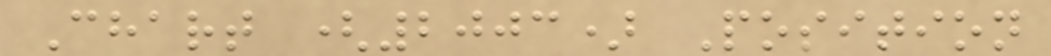Chart (2003) Position
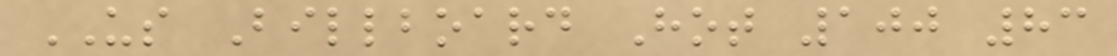US Billboard Hot 100 83
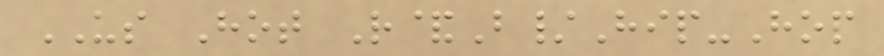US Hot R&B/Hip-Hop
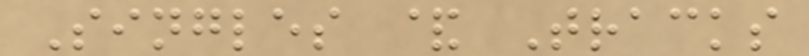Singles & Tracks
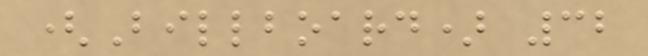(Billboard) 32
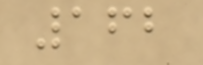162
